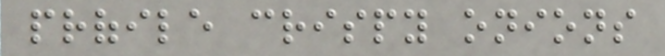profile crispy onions
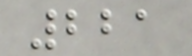221
